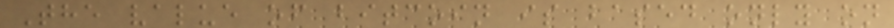The value of bitcoin is based only on
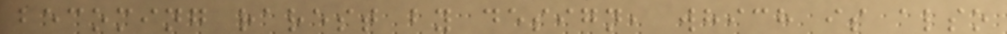becoming rarest by design, which is also
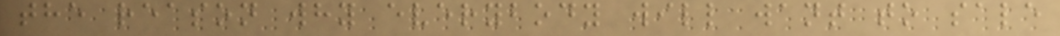the reason why everybody will want to sale
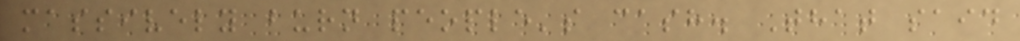massively burn people's cash. That said
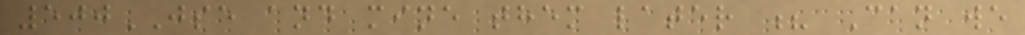500JSE and mine them later ? Can we
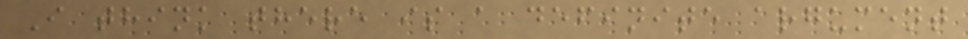I think there is a definite argument
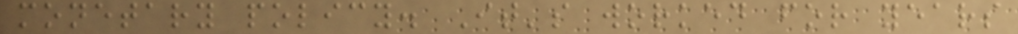monetary policy. It's worked for years
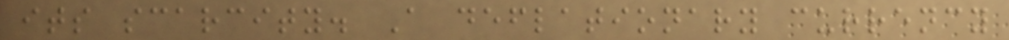its scarcity. A deflationary currency
